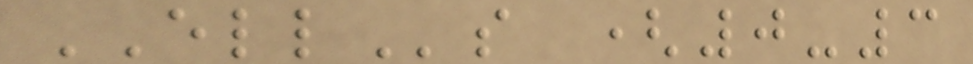ELLs (0-3
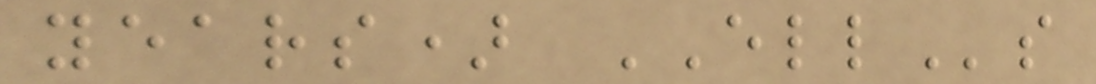years) ELLs
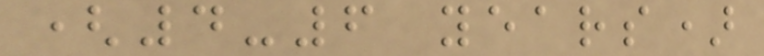(4-6 years)
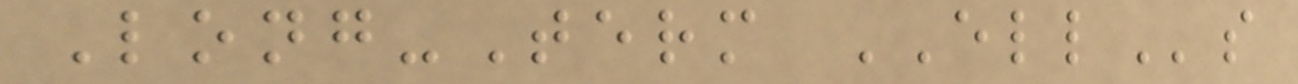Long-Term ELLs
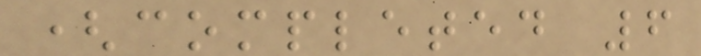(completed 6
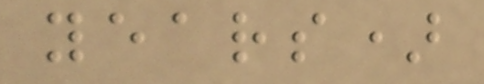years)
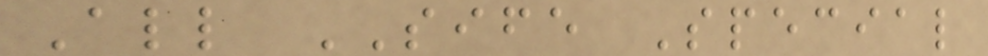All SIFE Special
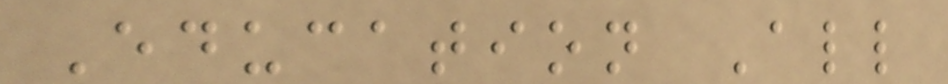Education All
